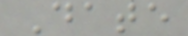Date
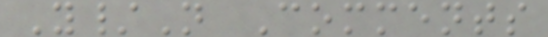Y/N Comments
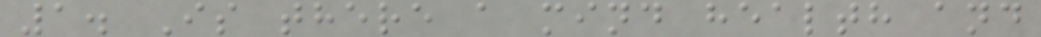1. Is there a mind health and
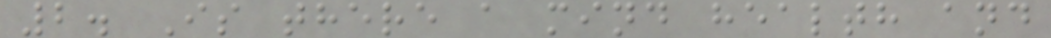2. Is there a mind health and
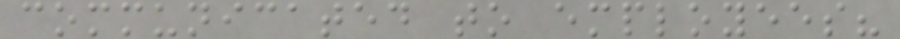communicated to employees?
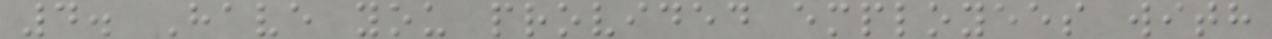4. Have you provided employees with
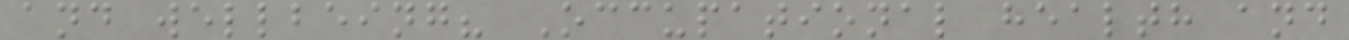and wellbeing? Occupational health and
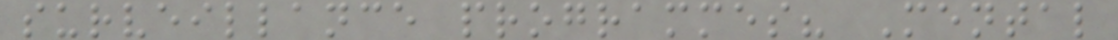surveillance programmes? Mental
